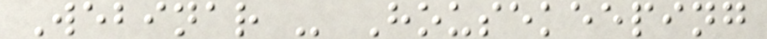Webinar - Housekeeping
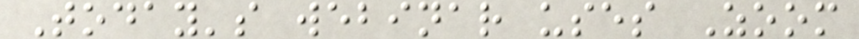Today's webinar uses Zoom
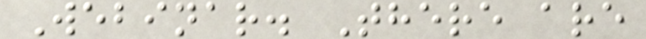Webinar. There are
